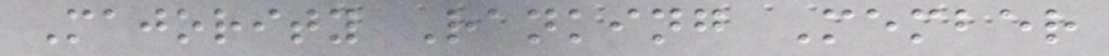Majority Ranking Member
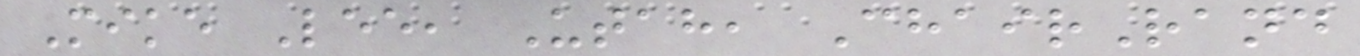Mike Lee, Utah, ChairRand
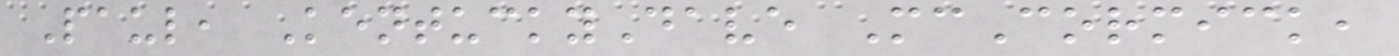Paul, KentuckyDave McCormick,
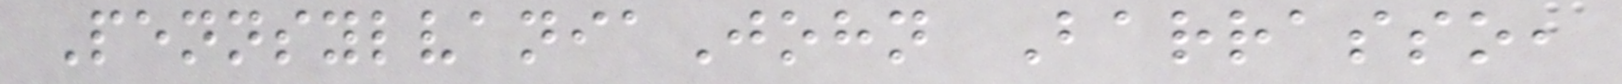PennsylvaniaJohn Barrasso,
